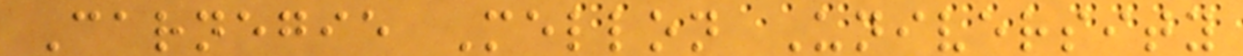Carnegie Mellon University
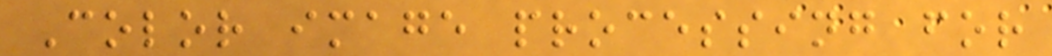Color image processing for
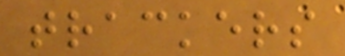trackers
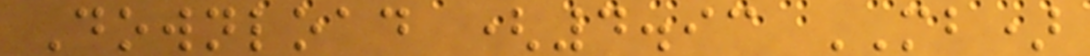Download (4.93 MB)
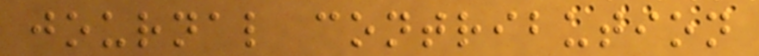journal contribution
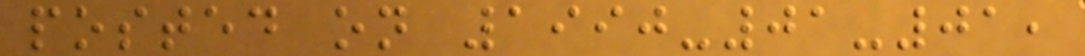posted on 1990-01-01,
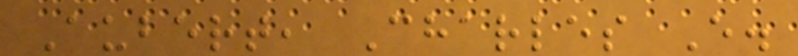Aubert, Charles E.
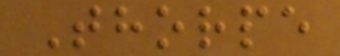Thorpe
